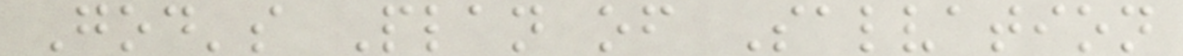God's Plan of Salvation
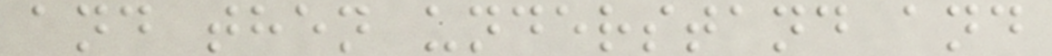and then understand and
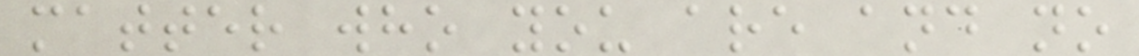matter who you are and no
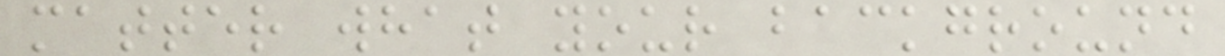matter what your background
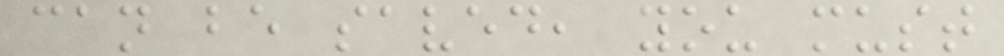can be saved, you must
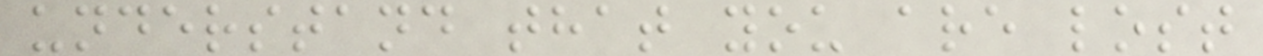understand that you are lost
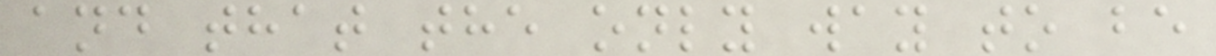and that the only way to be
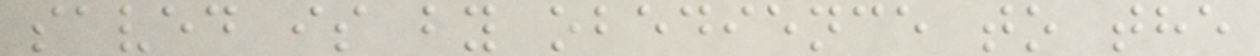saved is by obedience to the
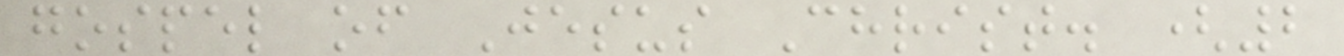gospel of Jesus Christ. (2
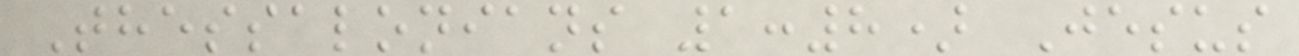Thessalonians 1:8) Jesus
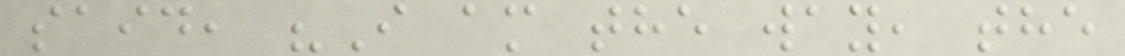said, "I am the way, the
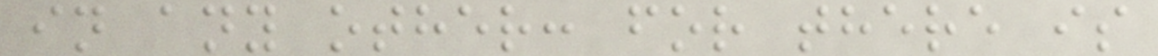in any other: for there is
